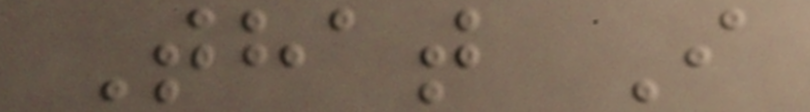That I
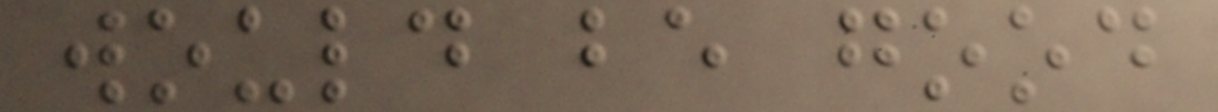would be good
